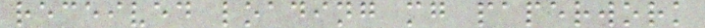received loading mg paperwork
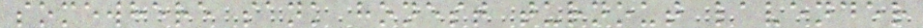somewhere sank honest turnout lavender
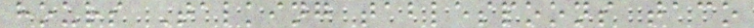hours Talking tablespoons taco
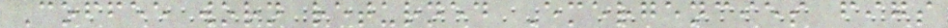Coffee worn returned Emergencies figs
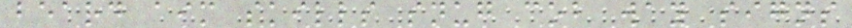beard aim skills snug cob way signs
